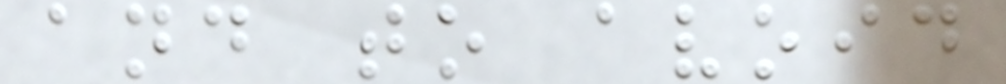and to avoid
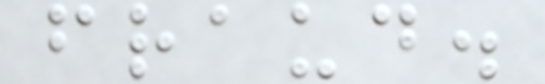fraud.
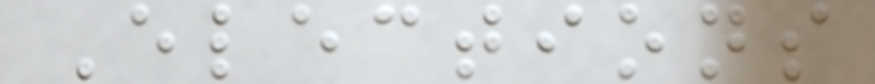Elections
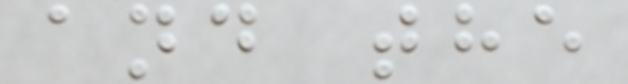and the
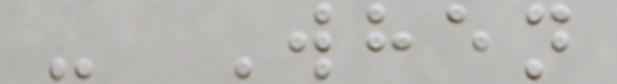- When
